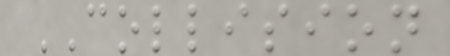COLLISION
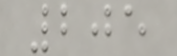205
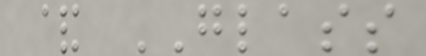& GLASS
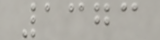1373
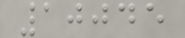10045
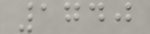1740
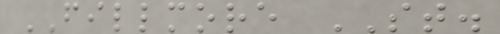FILLMORE ST.
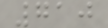710
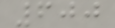600
